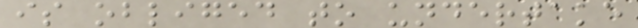is obliged to undertake
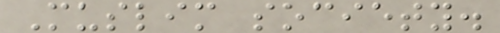Muslim society.
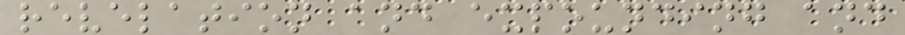revelation and expounding and
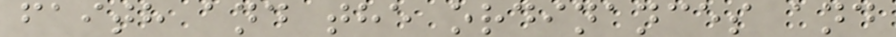faith and the ordinances and
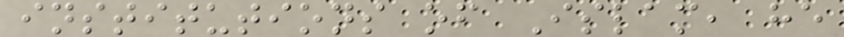institutions of Islam, he
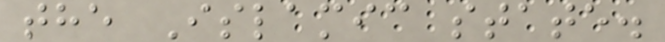the Islamic state.
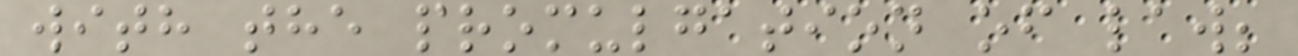with the promulgation of law;
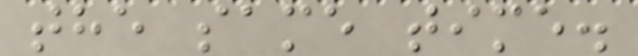the same time.
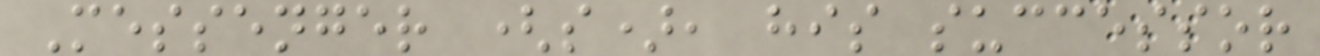Messenger (s), his successor
